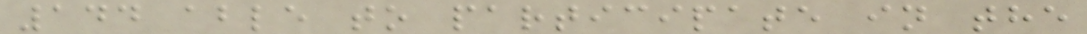144 able to participate in the
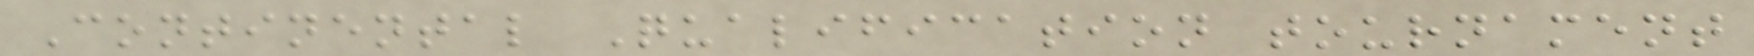Continental Qualification tournament
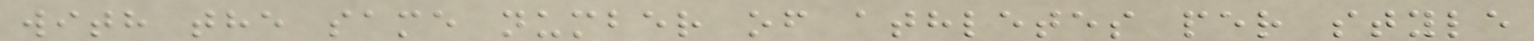with the same number of athletes per style
